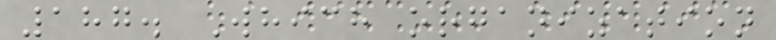187. Which organization
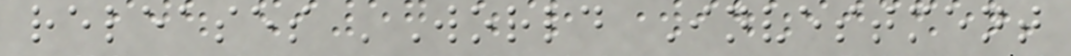releases 'World Investment
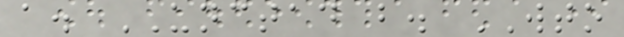a. UNCTAD b. WTO
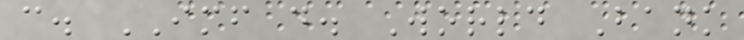c. IMF d. World Bank
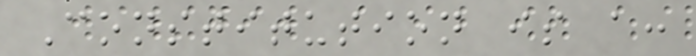Constitution is a:
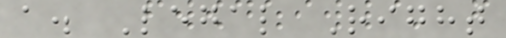a. Legal Right
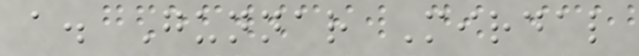a. Gunnar Mirdal
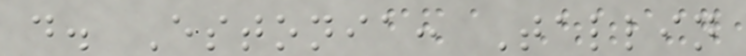d. Estonia: Tallin
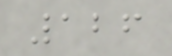126
